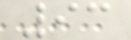93
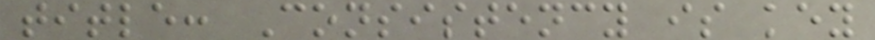title: Consistency is key
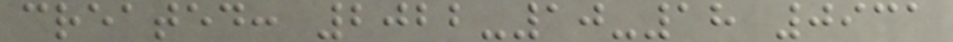created: 2022-10-18 0931
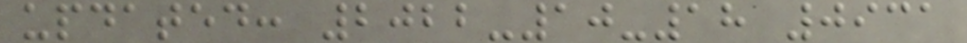updated: 2022-10-18 0931
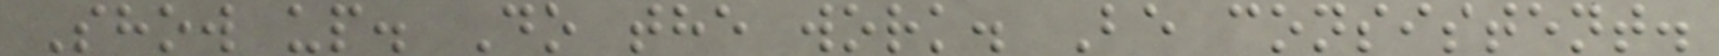Show up. Do the work. Be consistent.
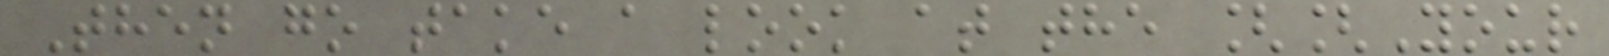Then go take a look at the [[Your
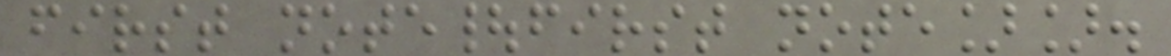first note|first note]].
